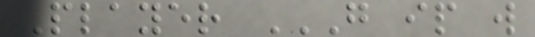Player G IP W
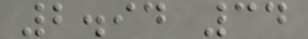2.94 34
